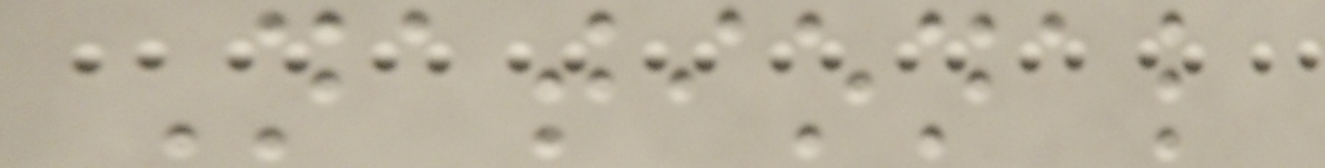National
